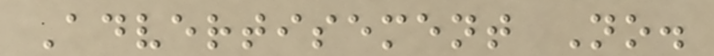Advertisement No.
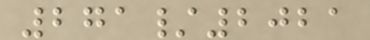271/2021
